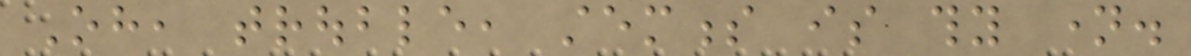Oh, trouble, stemness is thy name.
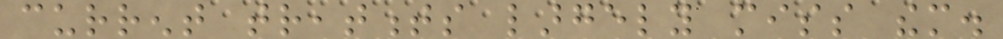current treatments largely miss them.
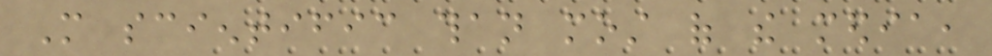More scientific than most of the media,
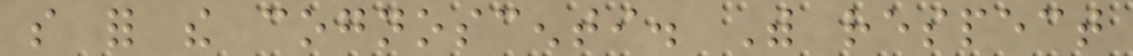so for the cognoscenti. With respect
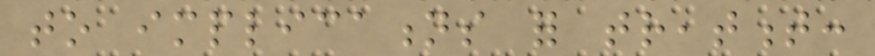to implications for treatment:
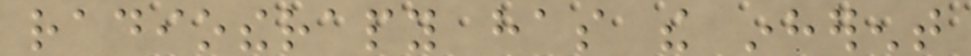radiotherapy has the inherent
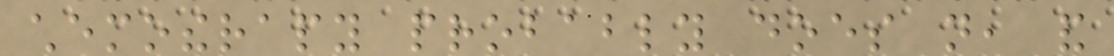chemotherapy probably does not, and
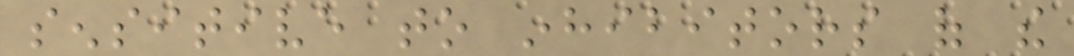sensitive to inhibitors of the
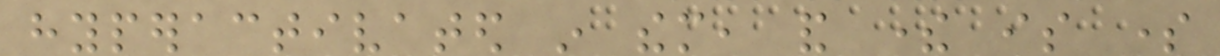hyperactivated in them, and there is some
